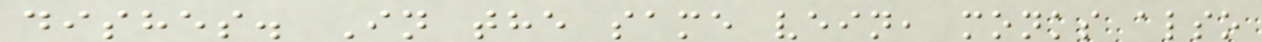dishes. In the same vein, monks also
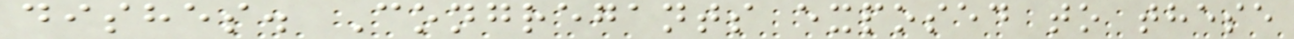dishes. Congregants exposed to these
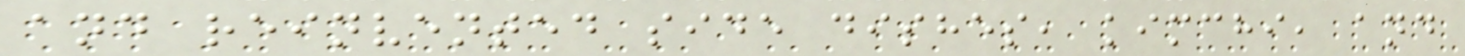and reinvented side dishes, kimchi, and
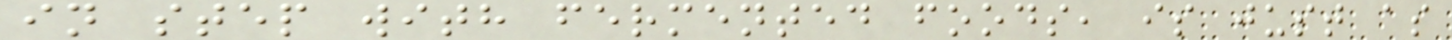in step with fermented foods, is just as
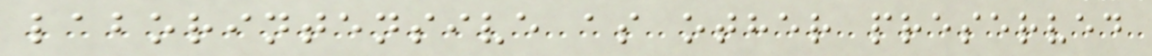laborintensive as other preserved
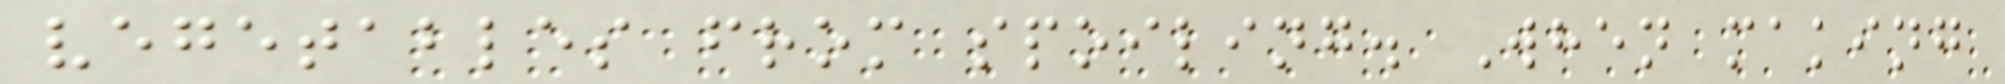vegetables from spoiling. When making
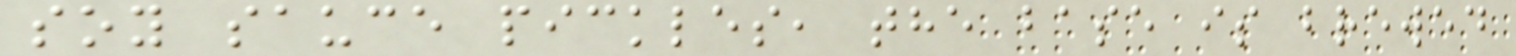soy sauce pickles, the base is brewed
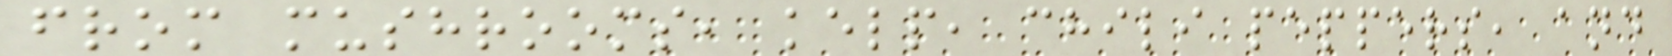from mushrooms, kelp, chili peppers, and
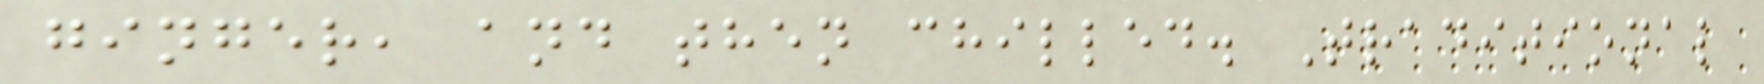ginger, and then chilled. Traditional
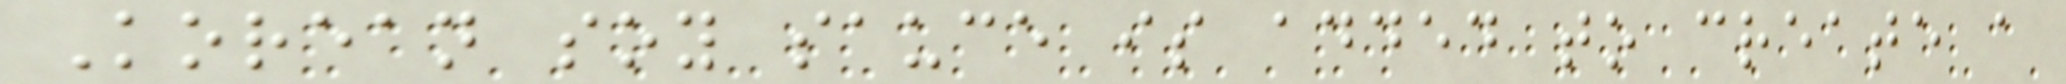Korean soy sauce is added to create a
